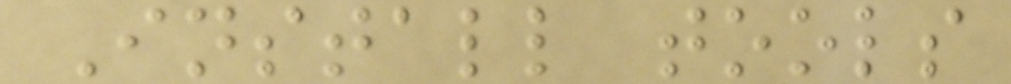Install tools
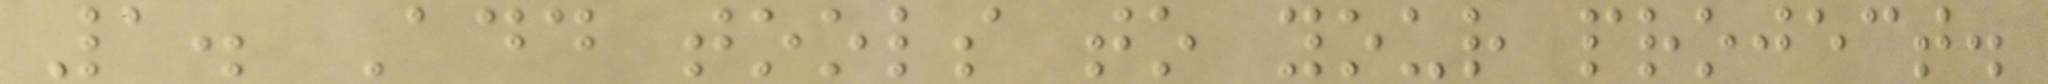1. Add tools to your project.
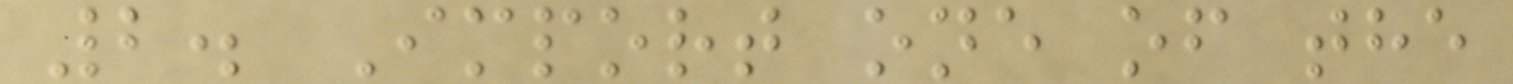2. Import one of the
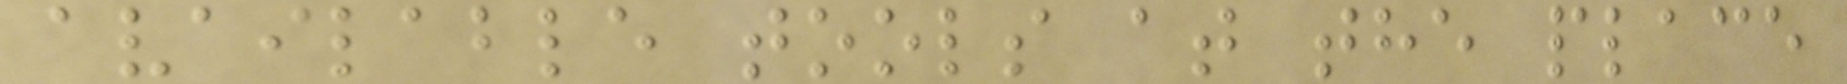available tools at the place
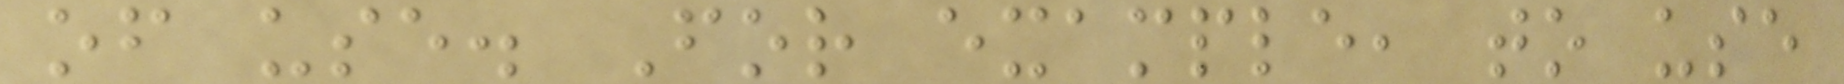of use. For example, to use
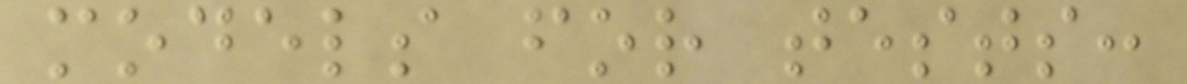models for tests:
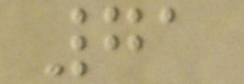71
